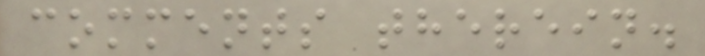comments therein.
